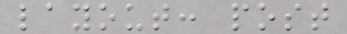layout: post
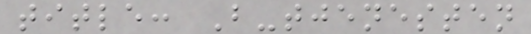title: B-tjenesten
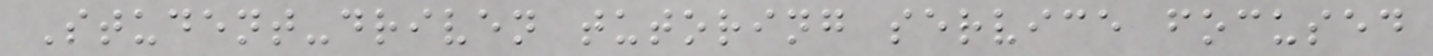Student-driven tutoring service focused
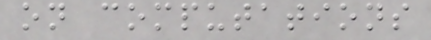on computations
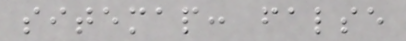sitemap: false
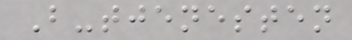B-tjenesten
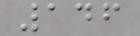146
